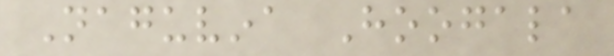Naguvina Hoogala
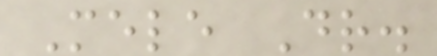Mele Dr.
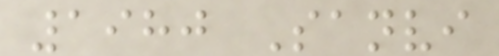1980 Sanvi
